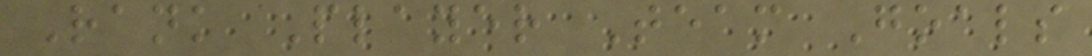Rank Player Team Goals
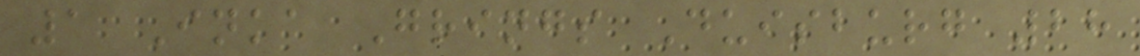1 Inka Grings Duisburg 28
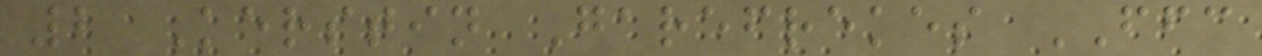2 Kerstin Garefrekes FFC
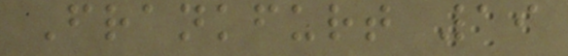Frankfurt 19
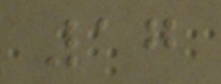17
